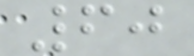60
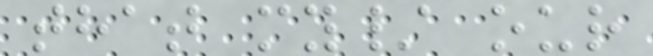that my/ our
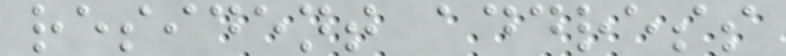resident address
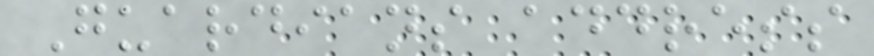Guardians address
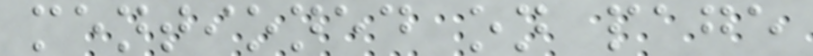mentioned on page
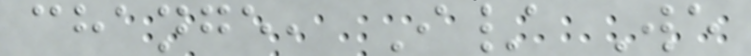change, I/ We
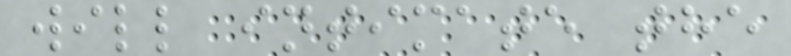will intimate the
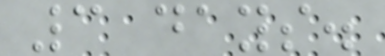3 days.
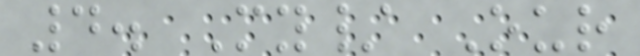4. My/ Our
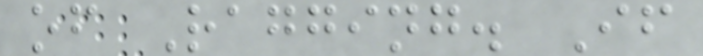of Ragging. If
